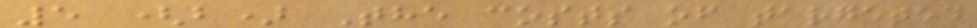5 (b) The costs of targeted
